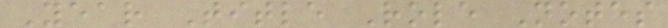Year Title Role Notes
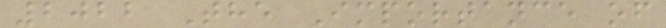2022 The Importance of
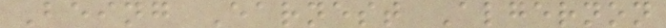Being Earnest Algernon
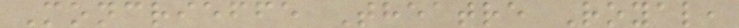Moncrieffe Theatre Royal,
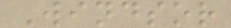Windsor
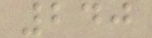240
